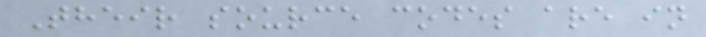Their source codes are in
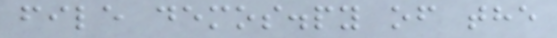file demos.py of the
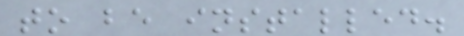to be installed.
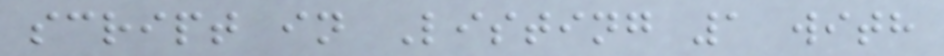script in Listing 1 with
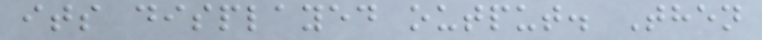its displayed output. Then
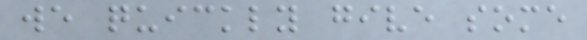we quickly give some
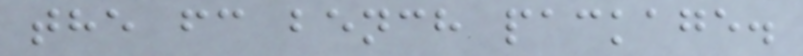the fc bench package.
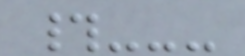#---
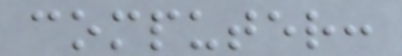computer:
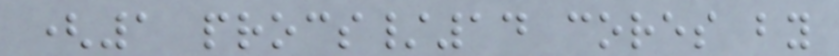(1 procs/14 cores by
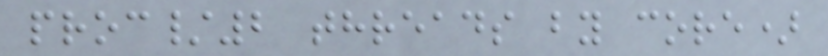proc/2 threads by core)
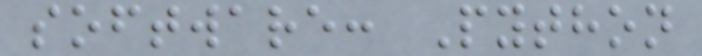software: Python
